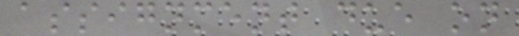assignment due on
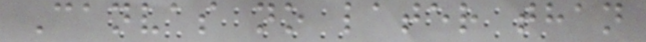Canvas no later than
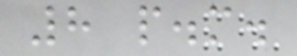8 p.m.
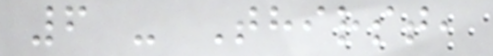6 - Thirst,
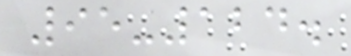95-124.
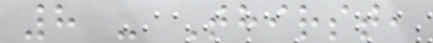8 - Thirst,
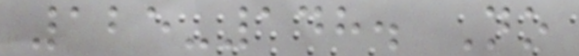125-148. No
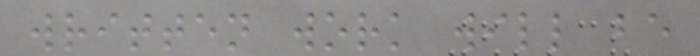written work will be
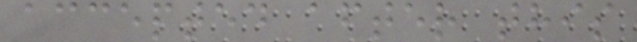accepted after this
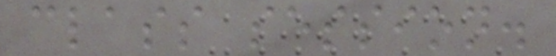class session.
